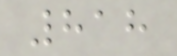818
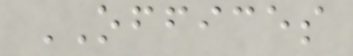OFFICES
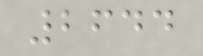2644
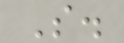S.
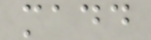madd
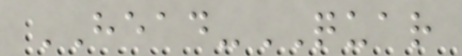HEAD-QUAR
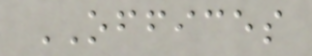OFFICES
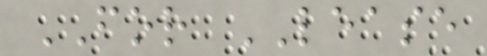FOR LEASE
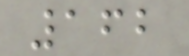162
